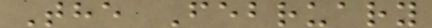The February
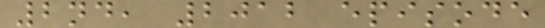2nd, 2012 episode
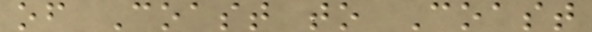of Coast to Coast
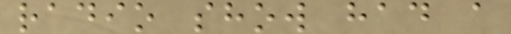radio show had a
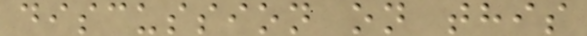discussion on this
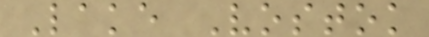Lake Vostok
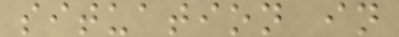situation in
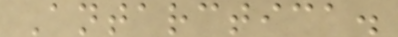Antarctica.
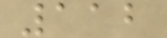112
